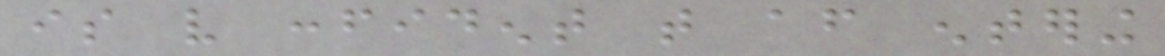is very confident that after entering
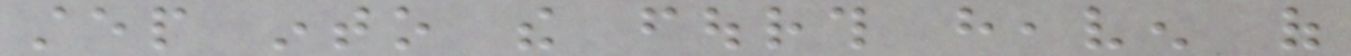step into the fourth heaven of
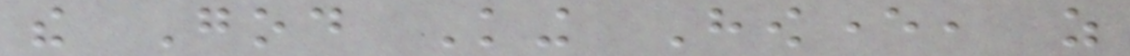the God King However, as
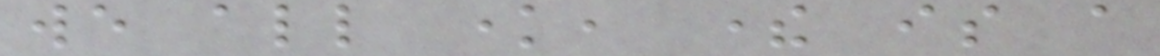we all know, there is a
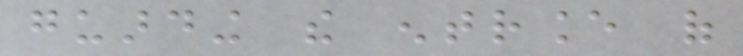guarding the entrance of
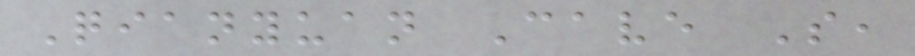Qianyuan Cave So,
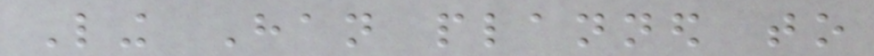Ling Han planned to
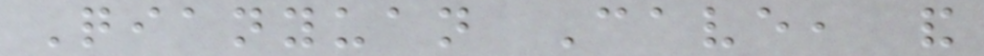Qianyuan Cave, and
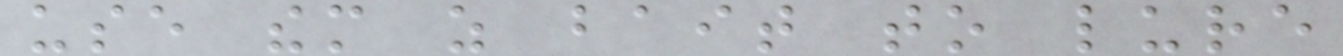use them as bait to lure
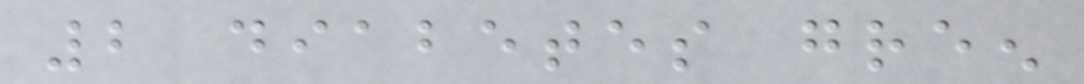2 diabetes green
